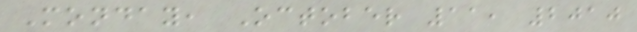Monday, October 11, 2010
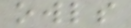owls
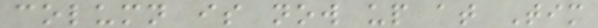column is now up at Tim
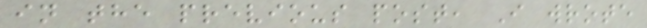in the previous post, I wrote
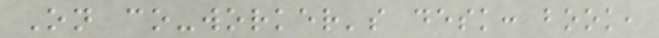On co-worker's desk: book,
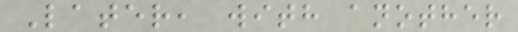Later, with another
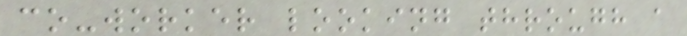co-worker looking through a
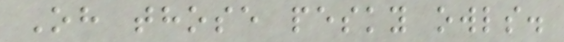Oh those pesky owls.
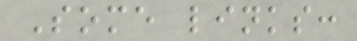Some links:
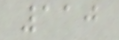110
